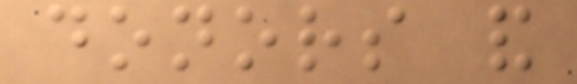donors and
